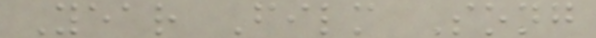Year Film Song
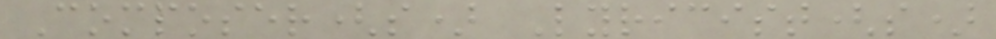Composer(s) Lyricist(s)
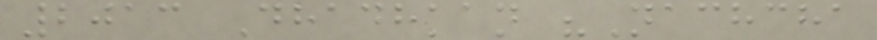2013 Dhadhkan "Nachcha
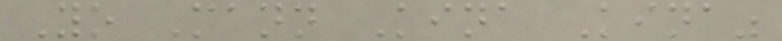Yo Mann Kina Kina"
